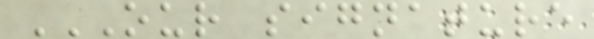OUR SIGNATURE
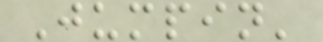Jumpin'
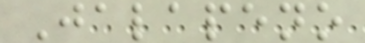Jalapeno
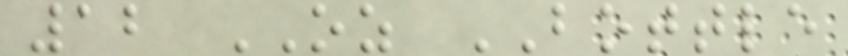12 OZ BOTTLE
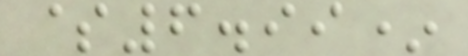$6.99*
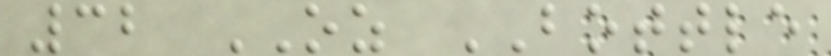32 OZ BOTTLE
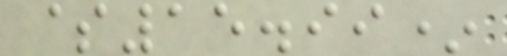$15.99*
